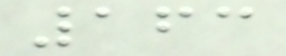163
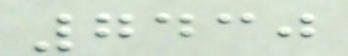7430
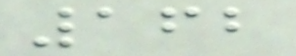162
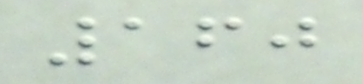160
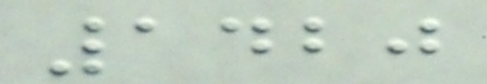1420
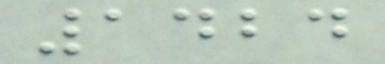1424
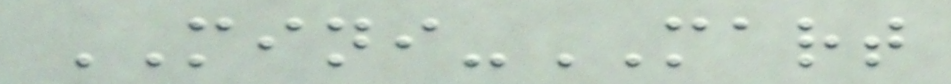MINI-MART
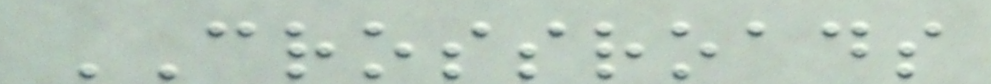CROSSROADS
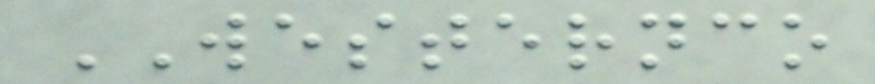WESTERNCO
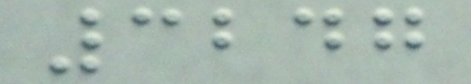3247
